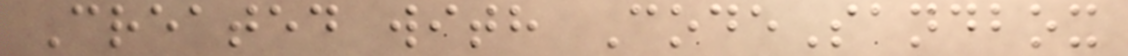Created with CodeSandbox
